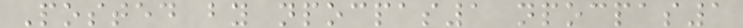Posted by npocpas1 npocpas1
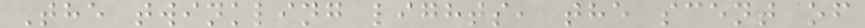The twinkling lights, the scent of
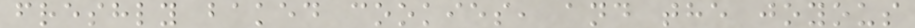freshly baked cookies, and the joyous
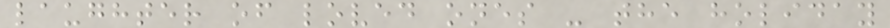laughter of loved ones - the holiday
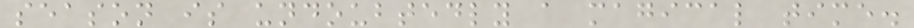season is undoubtedly a magical time.
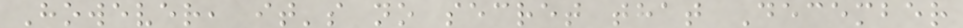However, it's no secret that December
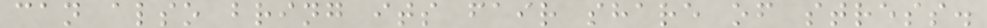can also bring its fair share of stress.
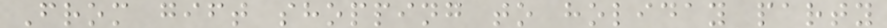From gift shopping to holiday party
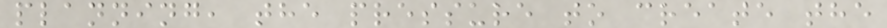planning, the pressure to create the
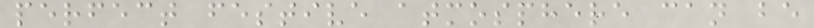perfect festive atmosphere can be
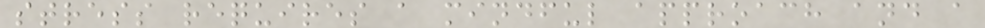stress requires a mindful approach and a
